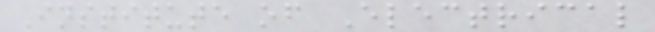Institute of Electrical
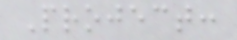Project:
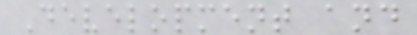Development and
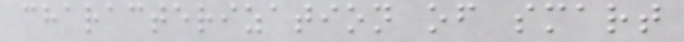characterization of smart
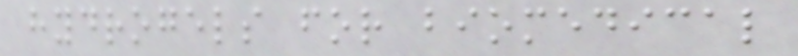hydrogels for biomedical
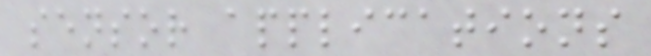sensor applications
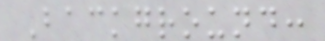Background:
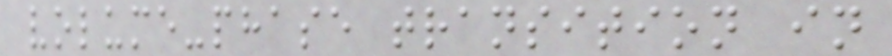volume-phase transition in
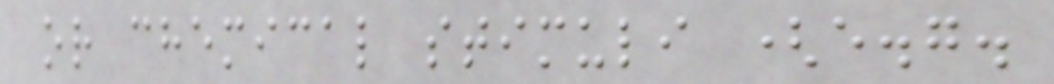or chemical stimuli (e.g.
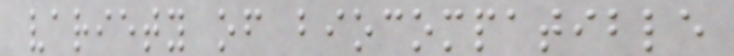variety of biocompatible
